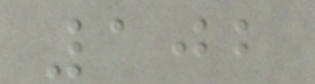102
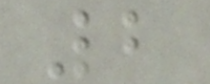2
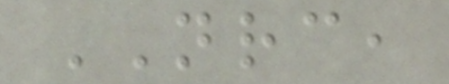NRC,
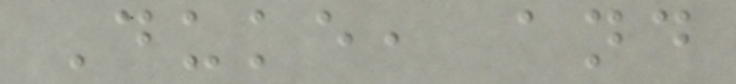Duke, and
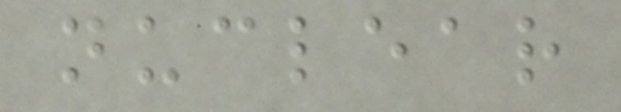nuclear
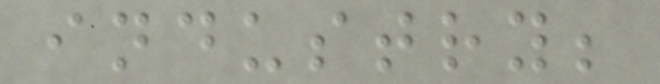industry;
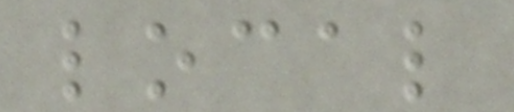local
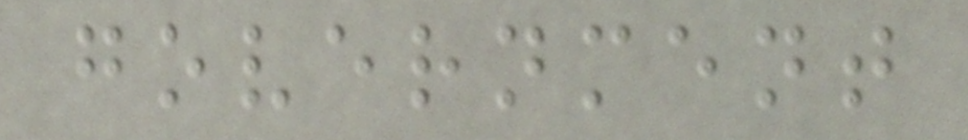government
